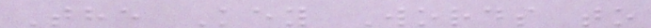The Key Words to
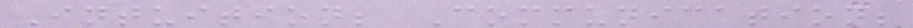Intuition; Communication;
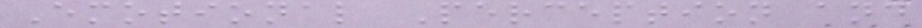Emotional Perception and
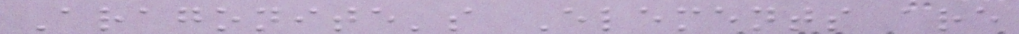Aragonite's Elements are
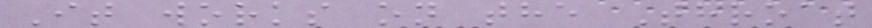It works on the Throat
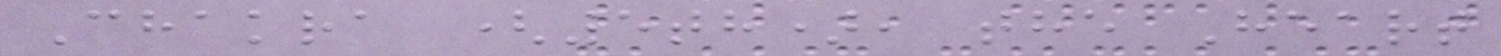Chakra (5th), the Heart
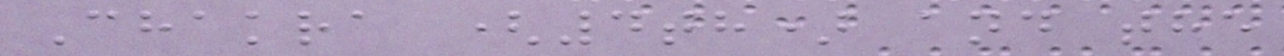Chakra (4th) and the
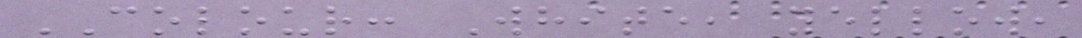COLOUR: White, yellow,
